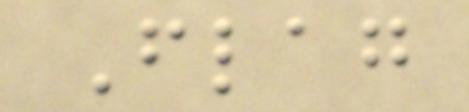Flag
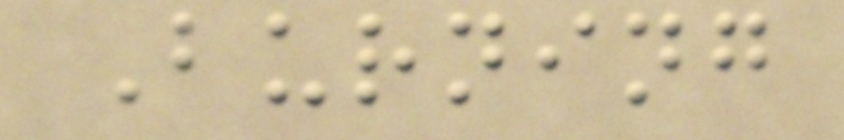Burning
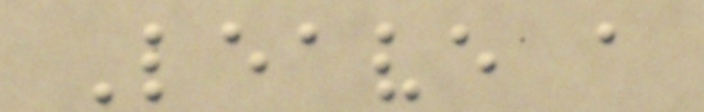Leave a
